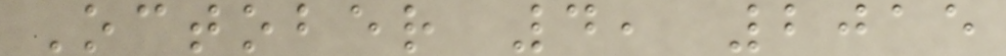October 4, 2015
